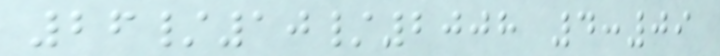26/10/2008 4:09
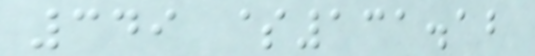349 $131.12
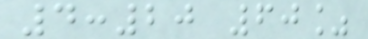4:20 60%
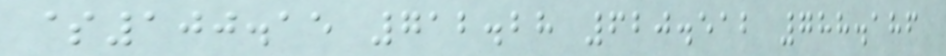$100.15 712.28 620.512 788.186
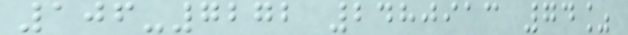106-7272 2480913 74%
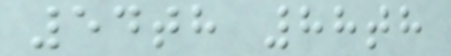54th 88th
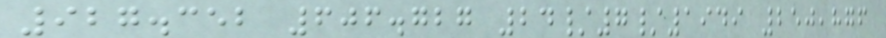927.352 606.727 24/7/1949 250,876
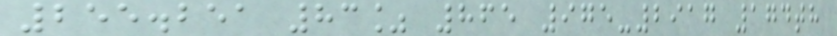255.251 83% 865 975-2917 174th
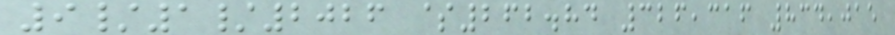9/1/2026 $262.84 326,316 834,015
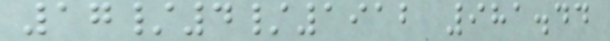17/4/1912 981.44
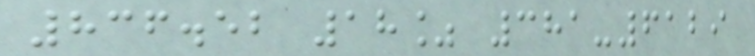836.52 18% 381-6129
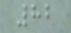82
